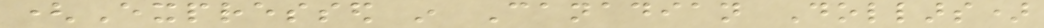(Expressed in Canadian Dollars)
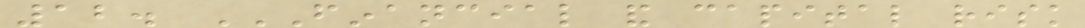12. FINANCIAL AND CAPITAL RISK
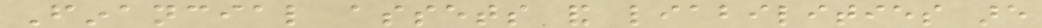Financial assets and liabilities are
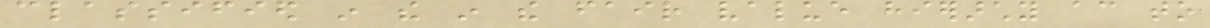classified in the in the fair value hierarchy according to
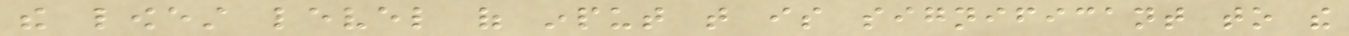the lowest level of input that is significant to the
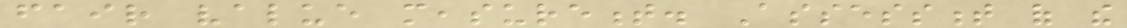fair value measurement. Assessment of the
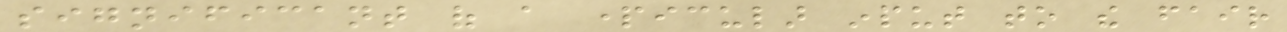significant of a particular input to the fair
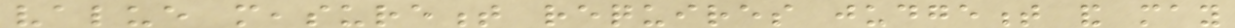value measurement requires judgement and may
